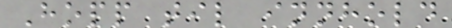Hopp til innhold
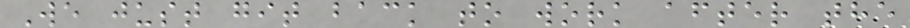We just git back to work after the
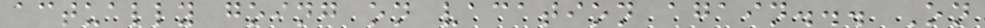actually going on vacation again... On
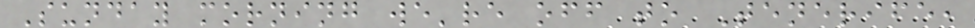Sunday morning we're off to Tenerife,
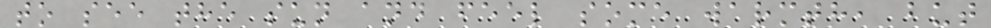to see the sun and feel some warmth, but
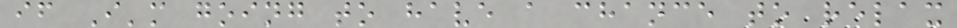if I'm going to have a chance to relax
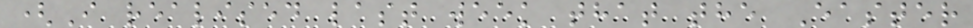(I realised last week that the Easter
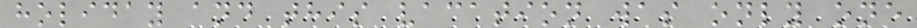holiday and this vacation was only one
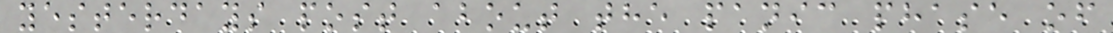yesterdays post about the panic phase of
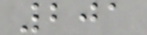201
